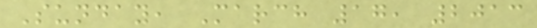Sunday, March 17, 2013
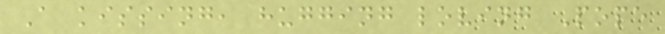A kissing, hugging loving Pope
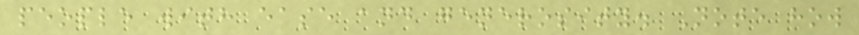people with ease and generosity. Note how
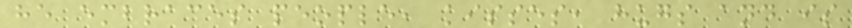he embraces people, kisses, hugs and is
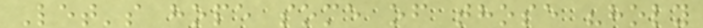Let's hope some of those "holy
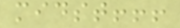midst!!!
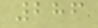286
